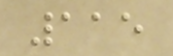115
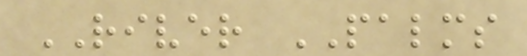RIVER PALMS
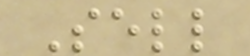Sell
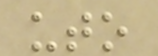uto
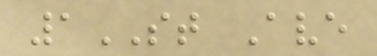1ST Ave
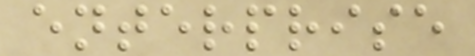enterprise
